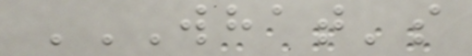WHAT'S
